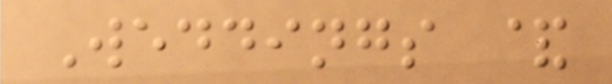Weddings &
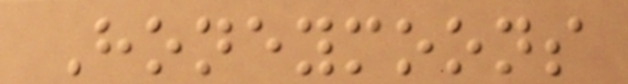Honeymoons
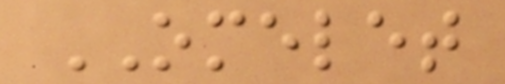OMELET
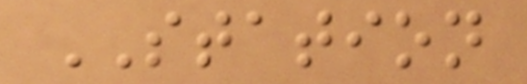STATION
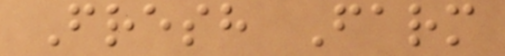Fresh Farm
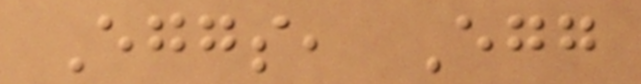Eggs, Egg
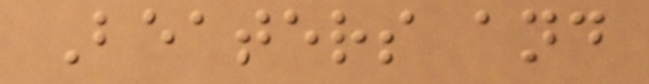Beaters and
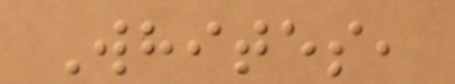Whites,
